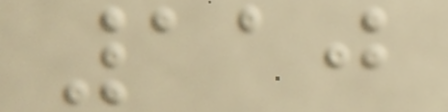110
